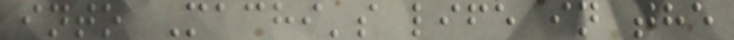into Machi's life in the
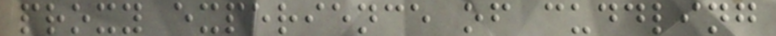proxy experience of cuddling
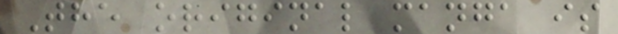The original manga is
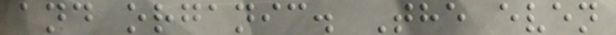and organic. The even
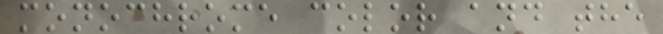monochrome color and the
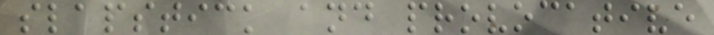slapstick and provocative
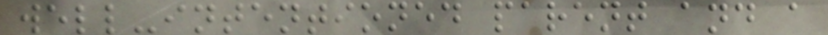well-intentioned parent and a
